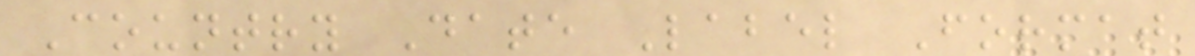Country Date Label Format
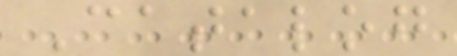Catalog
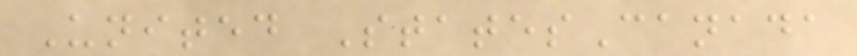United StatesCanada
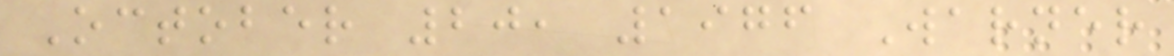October 20, 1976 Warner
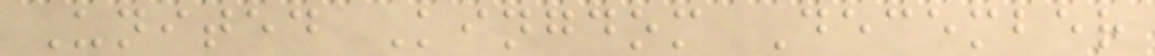United Kingdom December
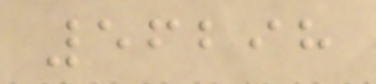56298
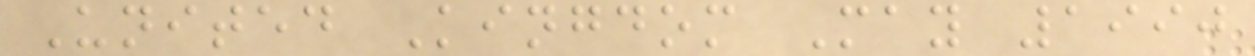United Kingdom May 1990
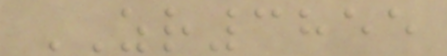ZR3855
